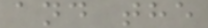and the
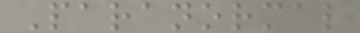Paranormal
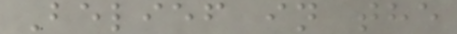Belief in the
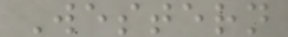Western
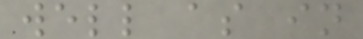well as in
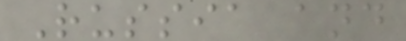Russia and
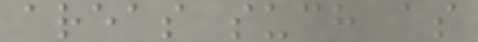areas such as
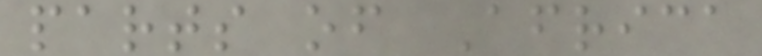parts of Africa
